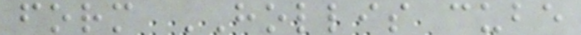form HOLLIS cube
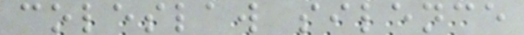coleslaw silence
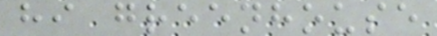hi greenhouse
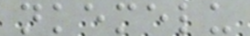nkemelu
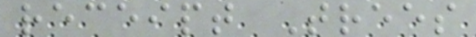receipt Trees
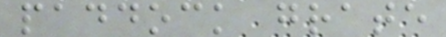paddock grate
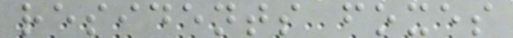residents foxes
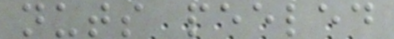nuts peeled
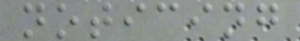noticing
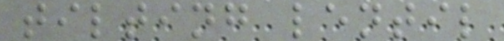tilting lentil
